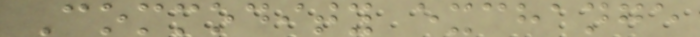Commodity exchange
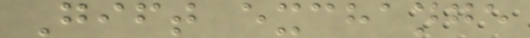Gift exchange
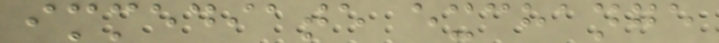immediate exchange
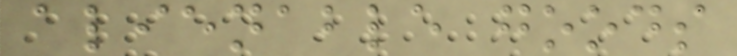alienable goods
